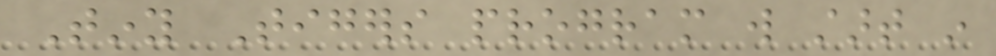Tiny Tigers program will start in
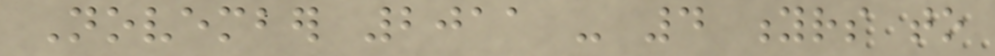November 2011 - 4 yrs to
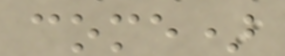come)
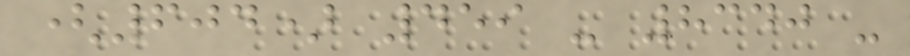(604) 459 - 8340 -
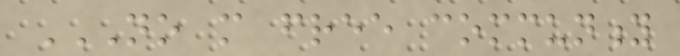NO MORE FREE COMMUNITY
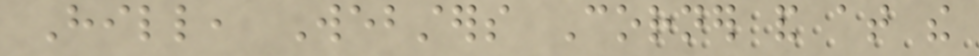Hill, Websters Corner and at the
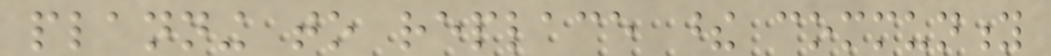planning to replace these community
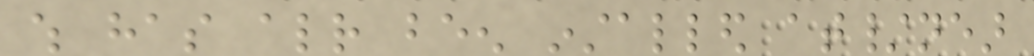which has already been installed at/near
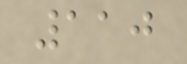110
